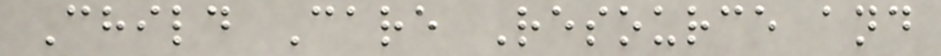Child Care Resource and
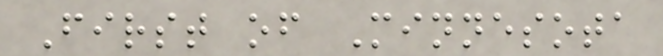First of Minnesota
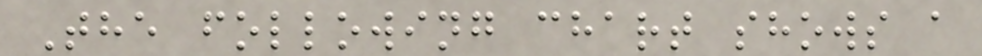The following chart shows a
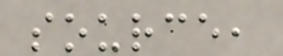source,
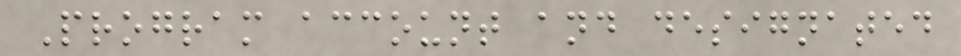Program account and designated
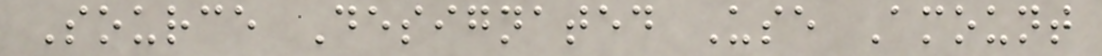Source Designated Use Amount
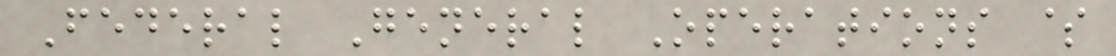Federal General Operations $
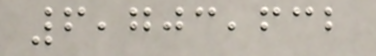6,703,632
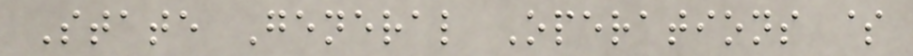State General Operations $
